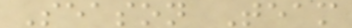Season Team
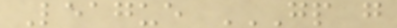League GP G
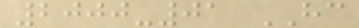2000-01 HC
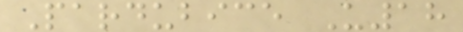Pardubice U18
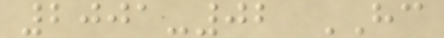2001-02 HC
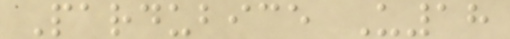Pardubice U18
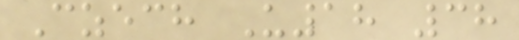Czech U18 38
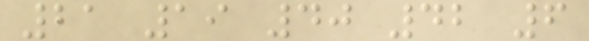21 19 40 42 6
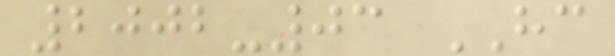2002-03 HC
